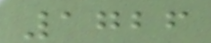1726
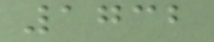1732
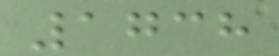1738
